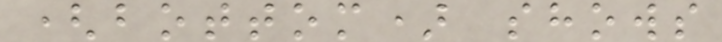(bottom) shows
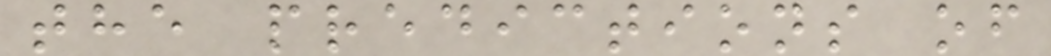the predictions of
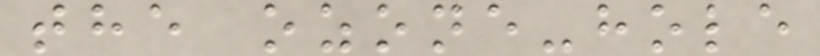the ozone-hole
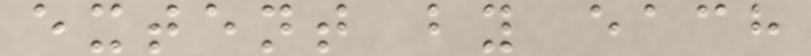extent by each
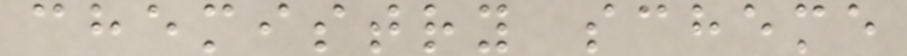chemistry scheme
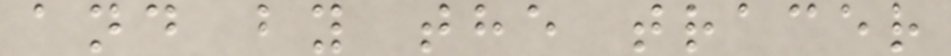and by the tracer
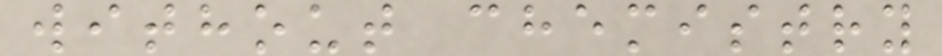without chemistry
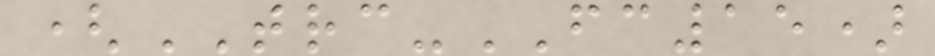(TRC-FC15)
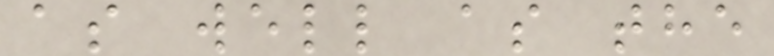as well as the
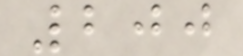200
